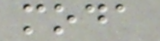moda
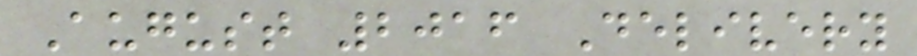August 2016 Delivery
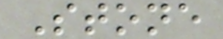Stone
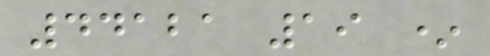44121 19 *
